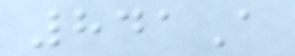841A
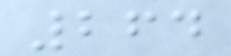264
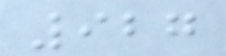927
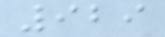929
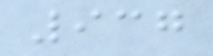937
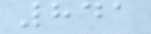841
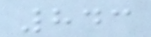843
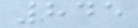845
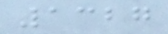1327
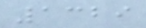1329
